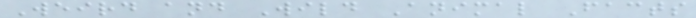Weird and Wild Animal Facts
